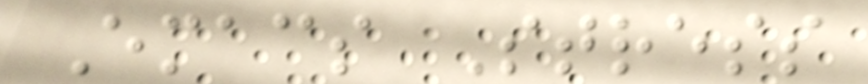Emacs Stress
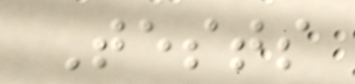Tests
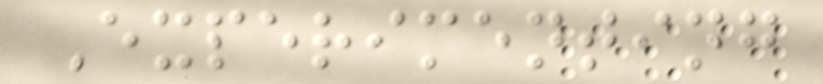Experimenting
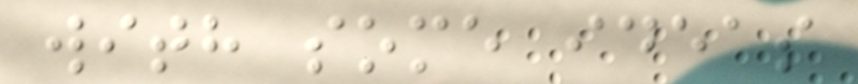with some ideas
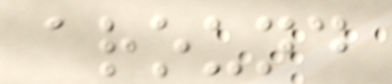around
